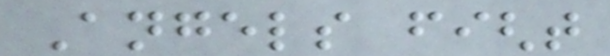Angels fight
